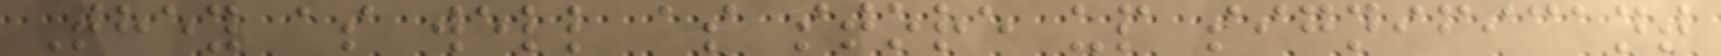They as well as store up significant
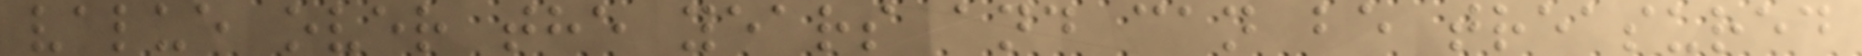value over the years and can be treasured
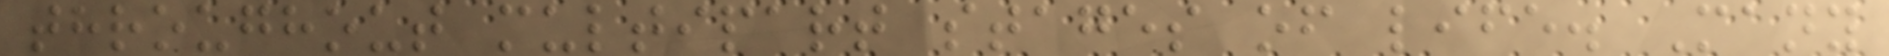throughout multipart stages of life. Many
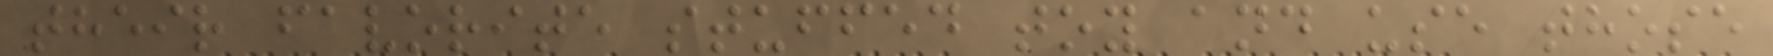their favorite stuffed toy and use those
